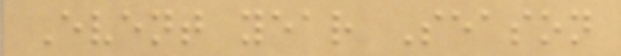Event year Season
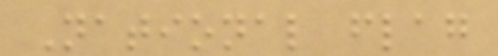National flag
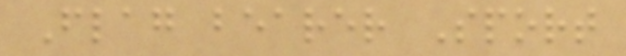Flag bearer Sport
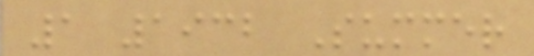1 1932 Summer
